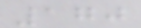170
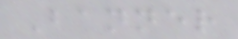Banner
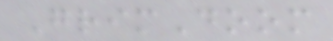GrimDoom
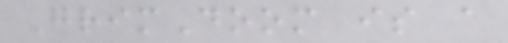GrimDoom is a
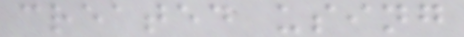created using
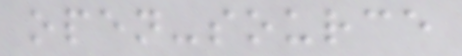open-source
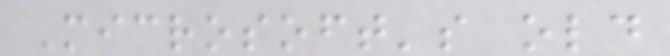Microsoft's old
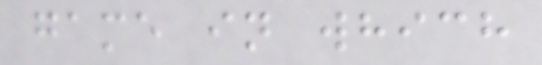game in which
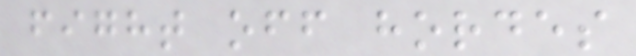fight off hordes
